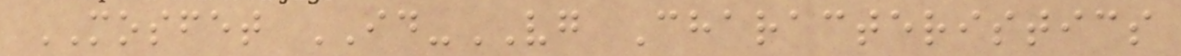MOSFET ID-VG Characteristics
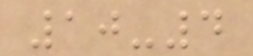10-4
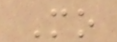Mo
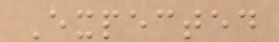Expected
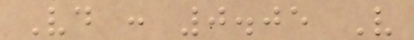Vd : 0.05 V
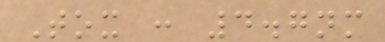Tox : 4.7nm
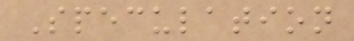Speculation
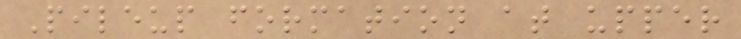Pileup formation at upper
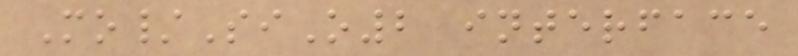Mo/SiO2 interface
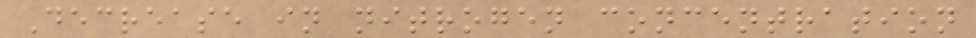Decrease in nitrogen concentration
